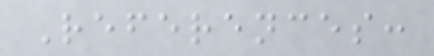References:
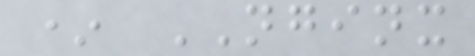* NGINX
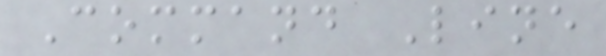Command Line
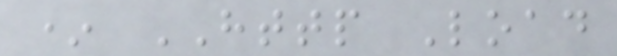* HTTP Load
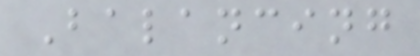Balancing
